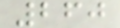260
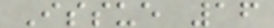Issue 16
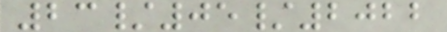23/05/2022
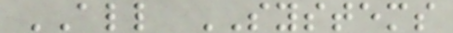ALL SYSTEMS
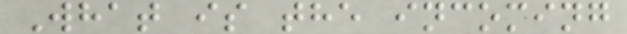What is the incoming
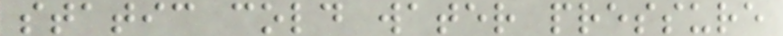static cold water pressure
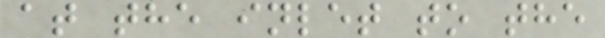at the inlet to the
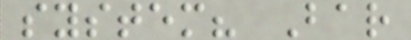system? Bar
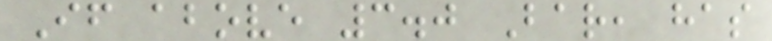If above 3.0 Bar, has
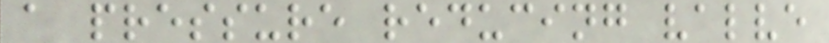a pressure reducing valve
